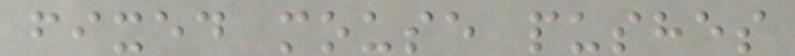fixed mouse pushes
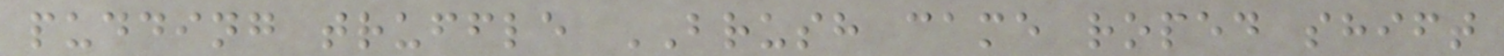pudding truffle BRUSH came roped shift
